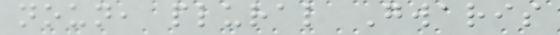noun, plural Gwaris
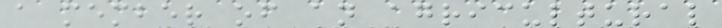a member of an agricultural
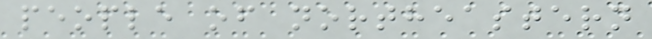people of northeastern
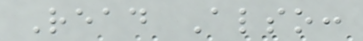Read Also:
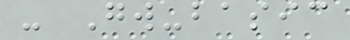- Gw-basic
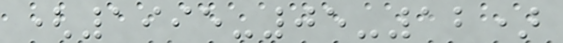(1995-05-12)
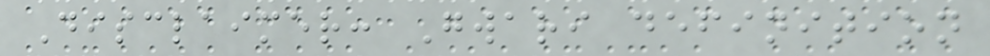Disclaimer: Gwari definition
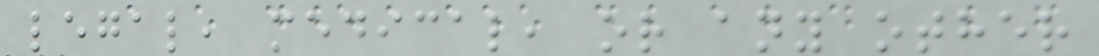legal, medical, or any other
